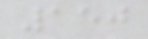150
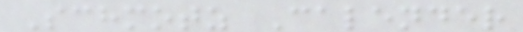Schmotz Calender
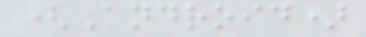(Android)
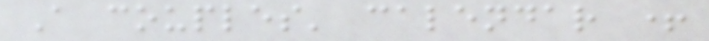A couples' calendar +
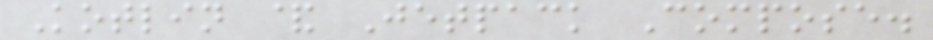Kotlin & Jetpack Compose.
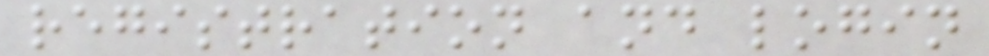registration and login
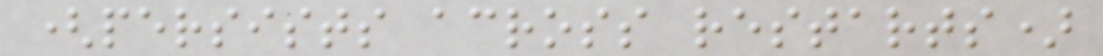(persists across restarts)
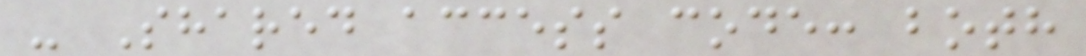- Shared access code: both
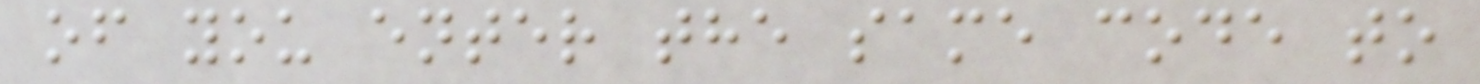of you enter the same code to
